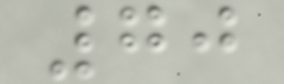70
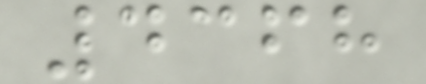4368
